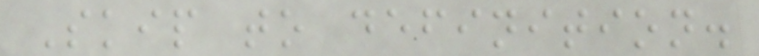Skip to definition.
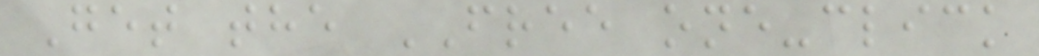Get the FREE one-click
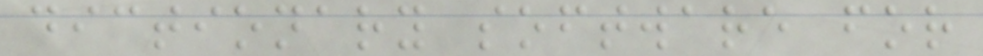dictionary software for
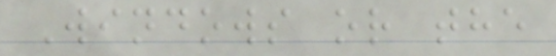Windows or the
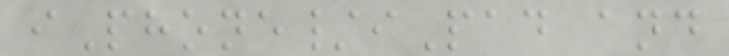iPhone/iPad and
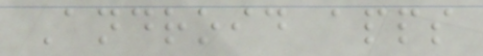Android apps
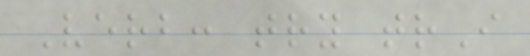Verb: try trI
